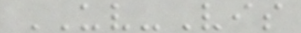UV-Vis
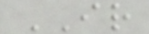IR
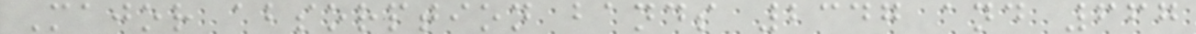Major absorption bands 2347 and 667
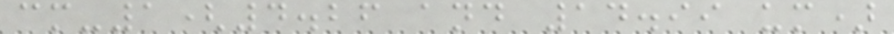cm-1(4.26 and 14.99 um)
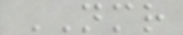NMR
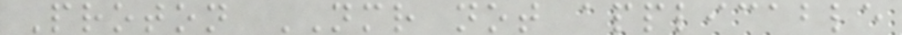Proton NMR not applicable
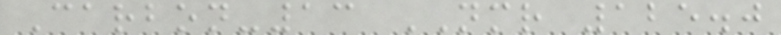Carbon-13 NMR 125.0
